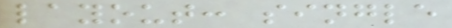layout: single
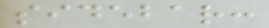sidebar:
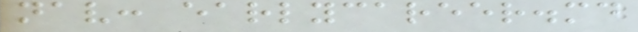nav: earlycareer.md
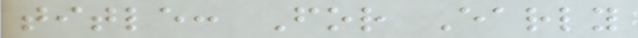title: For Early
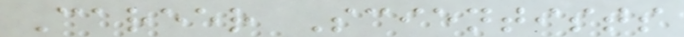Career Scientists
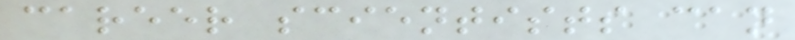career scientists can
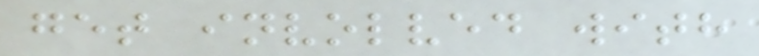get involved with
